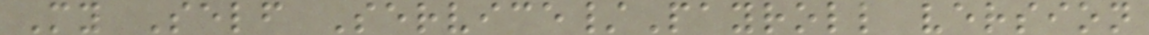My Self Service/Payroll version
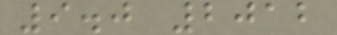9.0 2012
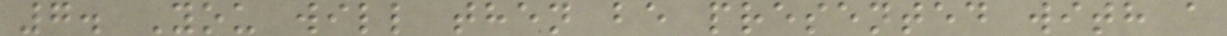7. You will then be presented with a
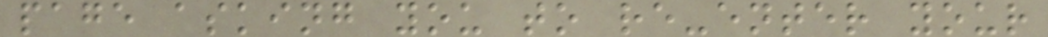page asking you to re-enter your
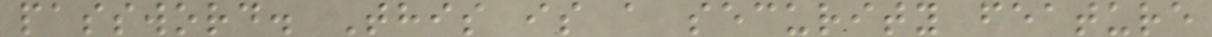password. This is a security feature
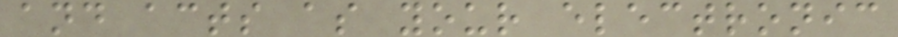and acts as your electronic
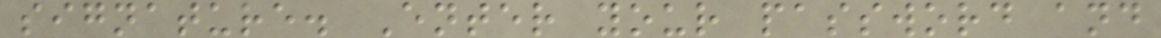signature. Enter your password and
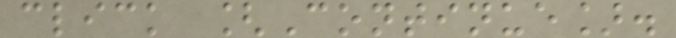click [Continue].
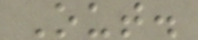Out.
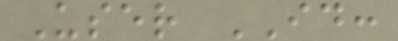User ID:
